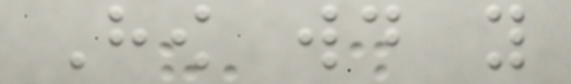How would you
